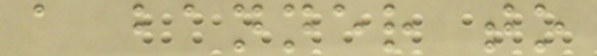a banner to
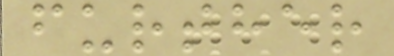further
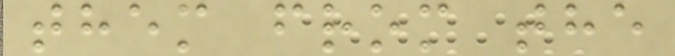them from the
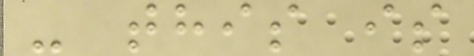- this is
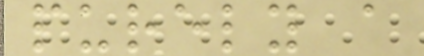purely a
